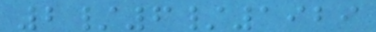2/6/1929
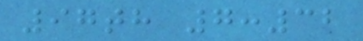97th 7:32
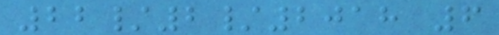22/2/2018 6
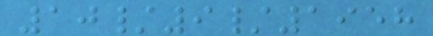10/9/1958
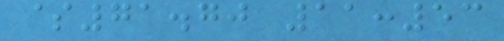$71.70 11:53
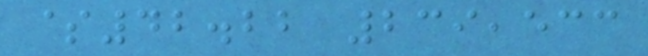$42.22 239,533
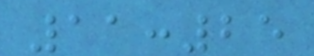11:25
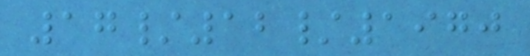17/12/1970
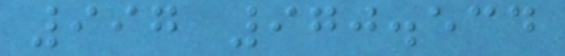997 970.534
